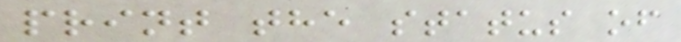print the status of
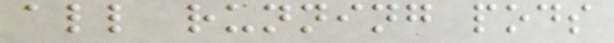all running pods
